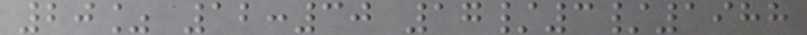20% 12:30 17/3/1988
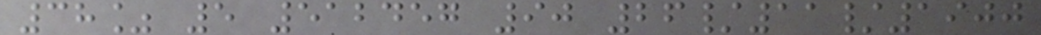38% 5 512457 90 26/11/1900
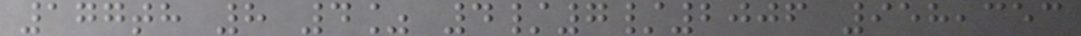177th 8 4% 4/7/2006 958,353
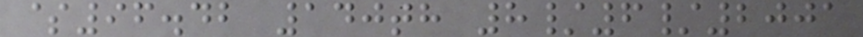$96.42 140th 8/6/2001
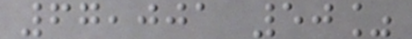67,001 50%
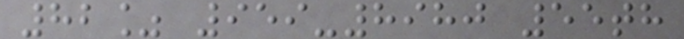82% 959-8980 55th
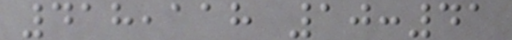418,118 10:41
